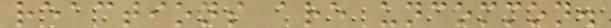reactions are uncommon.
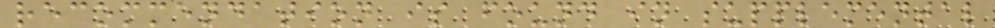recommendation is found in supplemental
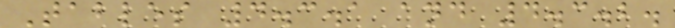Tables 4.3.1 and 4.3.2.
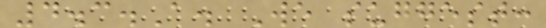4.3.A. We suggest:
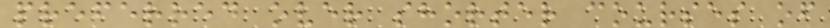preferred over shorter courses of
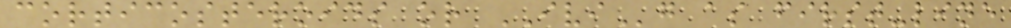corticosteroids or IVIg as first-line
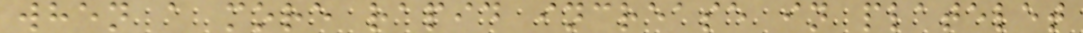when a more rapid increase in platelet
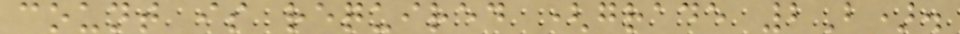count is required (grade 2B).
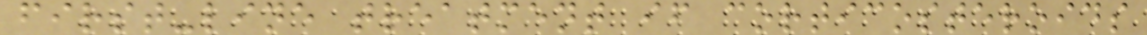first-line treatment if corticosteroids
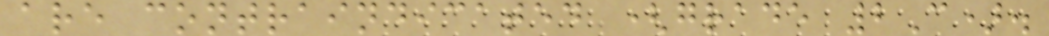are contraindicated (grade 2C).
